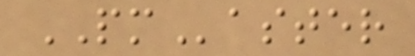PMaster
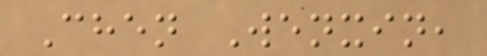Chen Wenxin,
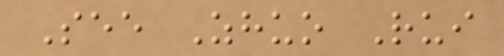See Zhuo Rui
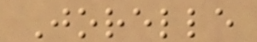Jorelle
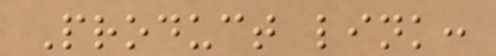Product link:
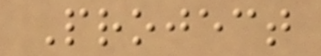Project
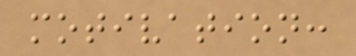motivation:
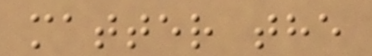matter the
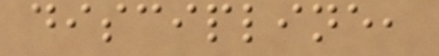discipline,
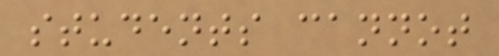students cannot
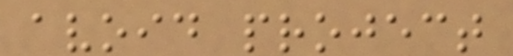avoid project
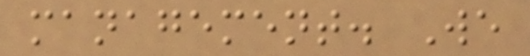management. We
